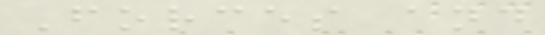Forces and
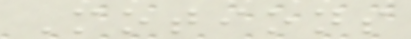Motions
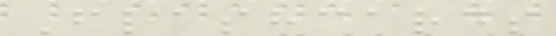Flashcards
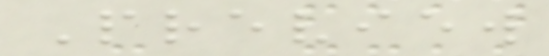Preview
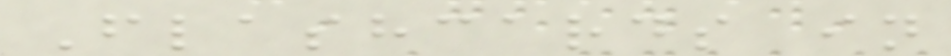Flashcards in
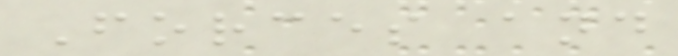Forces and
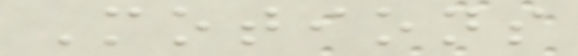Motions
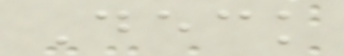Deck
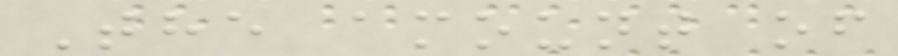The amount of
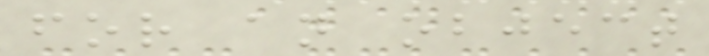for an object
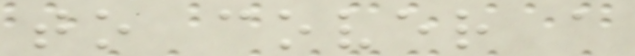to cover a
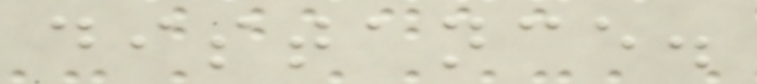distance.
